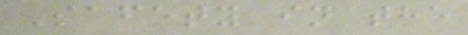Safety in the
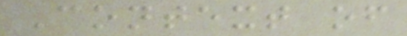Context of
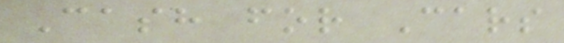Cash for Cars
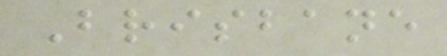Brisbane
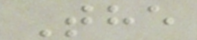The
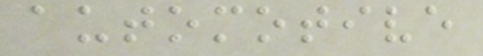automotive
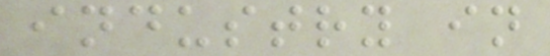industry in
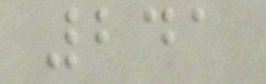241
